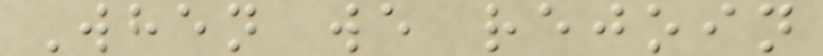When we rejoin
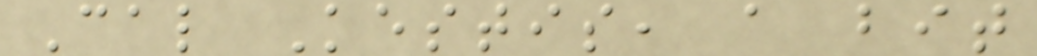Cal Kestis, a bit
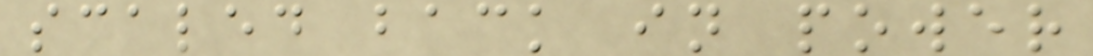scaled back in power
